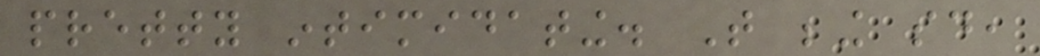pretty intimidating. That being said,
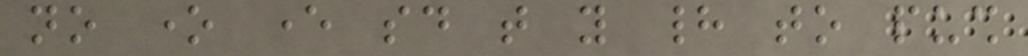no one ever said that you had to push
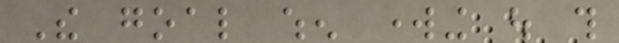The goal when working out this
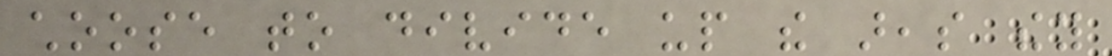choose to divide up the areas they
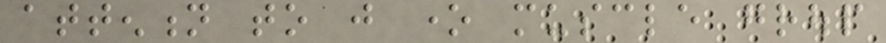attention to just one muscle group
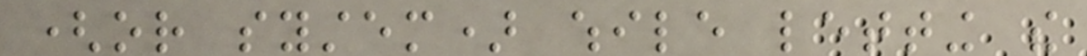(or system) while letting the
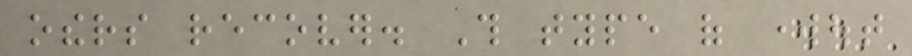others recover. This type of workout
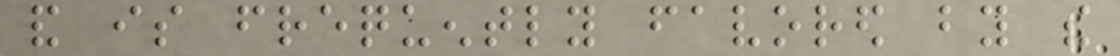and is frequently favored by the
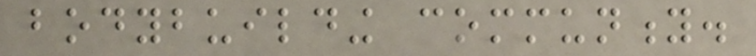bodybuilding community.
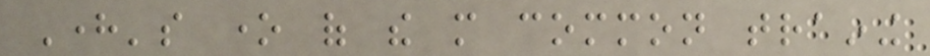Here's one of the more common training
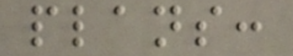plans:
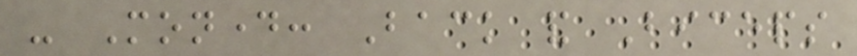- Monday: Back and Biceps
